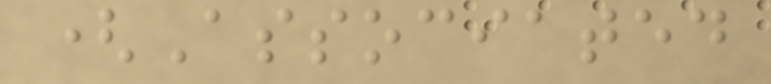(Associated
